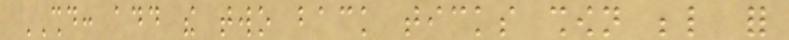SHOULD: add the two back ticks shown below for
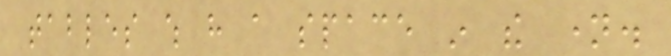tables which have a space in the name.
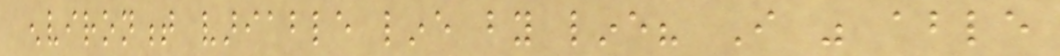environment variable line by line? I was able
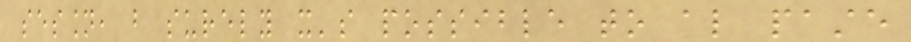session, but surely it's possible to also paste
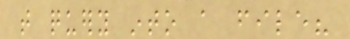that query into a file?
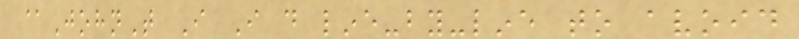@JohnT I I do line-by-line to avoid
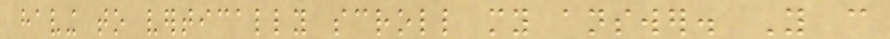having to vertically scroll my answer. You can
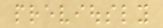previously
